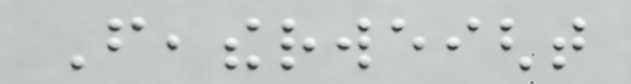Featherweight
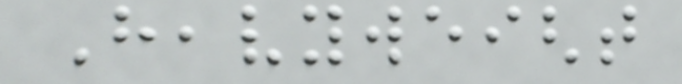Heavyweight
